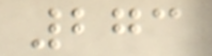273
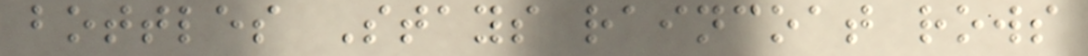bottles Stays raincoat rows
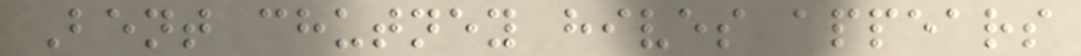Bent chutney hives appears
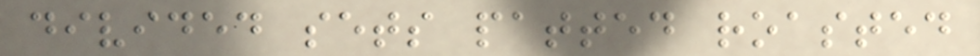divided sets patted roasted
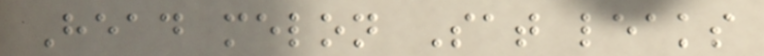Head melon Sat leaks
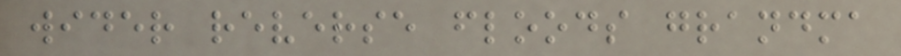wider reverse floods grandma
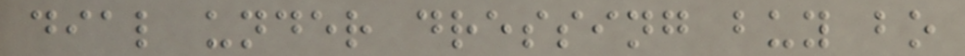dial under dressing buy bo
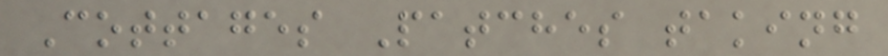Cottages Patches taking
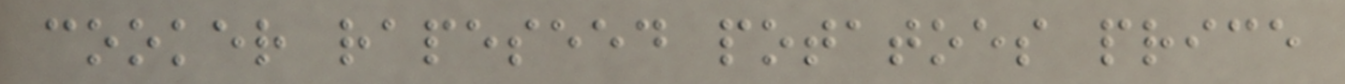cooker rapeseed potatoes price
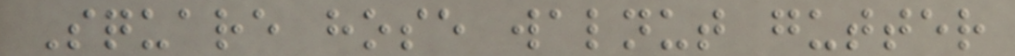Square hose walnut gutter
